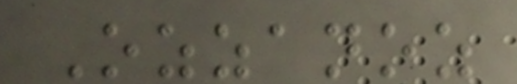Ozzanoz
